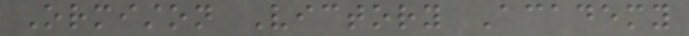Ormiston Victory Academy
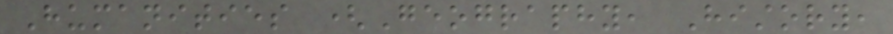Humanities (Geography, History,
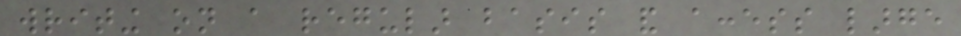writing on a regular basis and access large
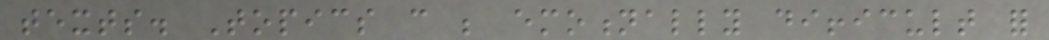texts. Topics can be emotionally difficult for
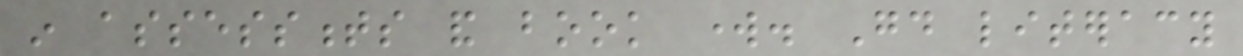in assessments and book work. Good literacy
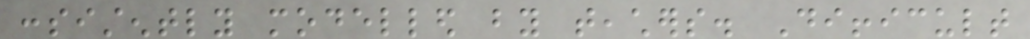consistently modelled by teachers. Difficult
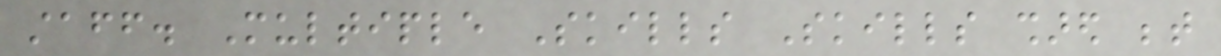staff. Multiple Skills Skills shared between
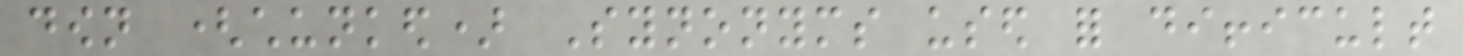down (chunked) Synonyms used for difficult
